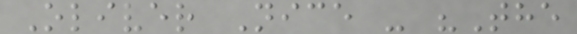Oliver Nice - "The
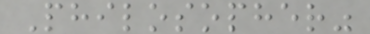Philosopher"
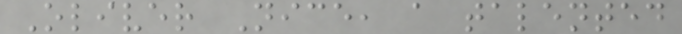Oliver Nice, a talented
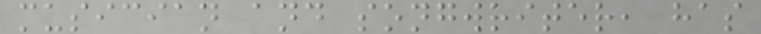musician and songwriter, has
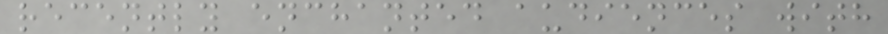recently enchanted audiences with
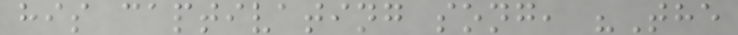his captivating song, "The
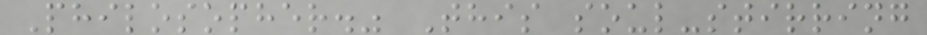Philosopher." This soul-stirring
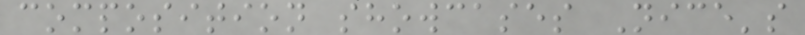composition showcases Nice's
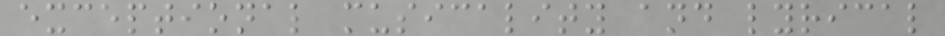exceptional musicality and lyrical
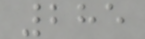285
